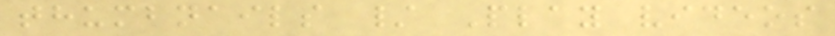thumbnails / Play videos
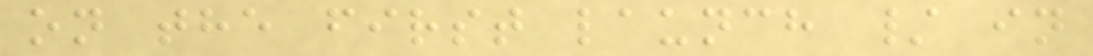on the first launch / in
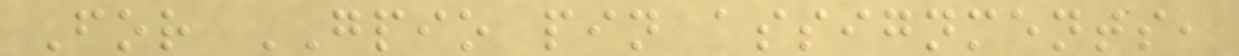For GPIO pin assignments,
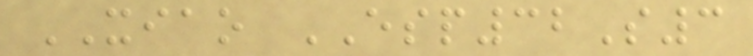XIAO ESP32S3
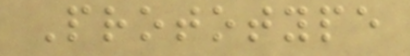Prototype
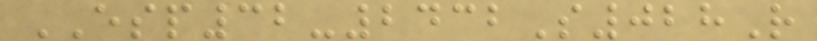ESP32-2432S028R
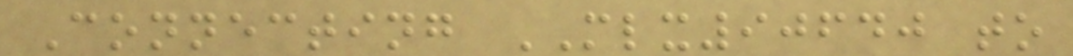Connecting MLX90640 to
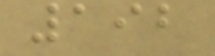192
